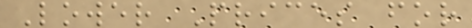Lower Prices for
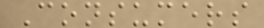Consumers
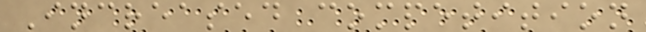Increased competition
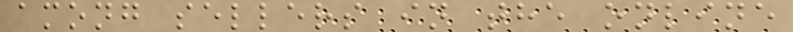among sellers in the online
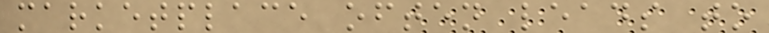marketplace often leads to
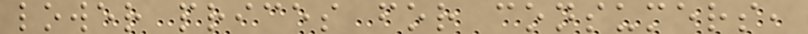lower prices for consumers,
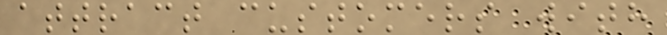attract customers with
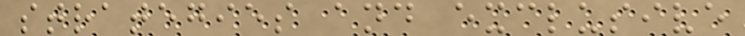strategies and exclusive
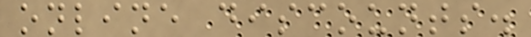online discounts.
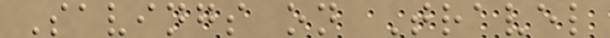Savings on Travel
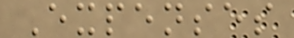Expenses
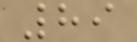89
